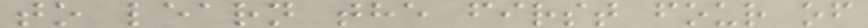to learn the first four of
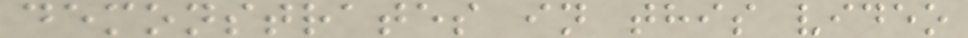demonstrates in this video
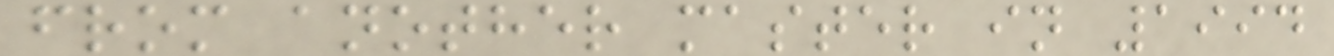from another master in 1994
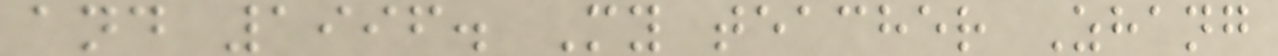and 1996. My teacher Zhang
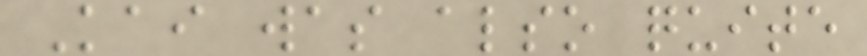Kai was also quite
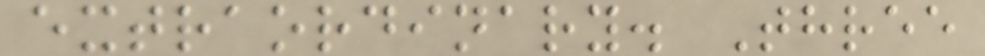extraordinary. Three
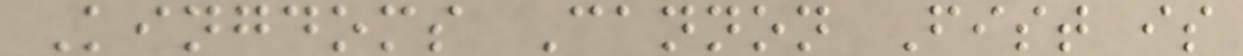Kingdoms Cannon Fist is
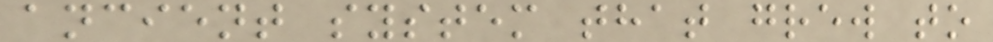ancient system that grew to
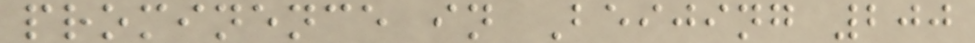prominence in Beijing 200
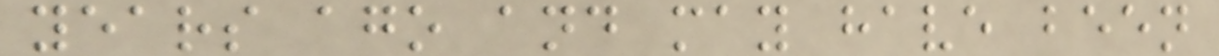years ago and may have been
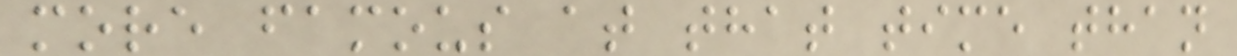more famous at that time than
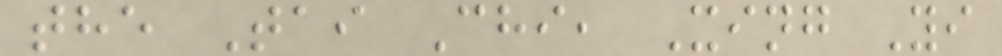the Tai Chi, Xing Yi
